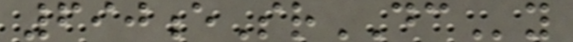690eSrDCy
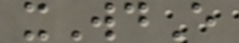xWdE
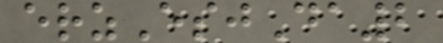erzEsjDa2
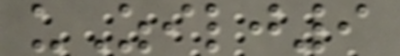uZilj9
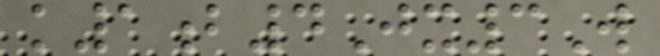k1b4Jx3W
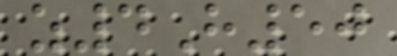z4H50
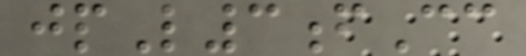jpL3fCc
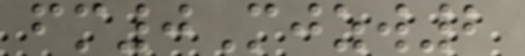fm0Mjzw2
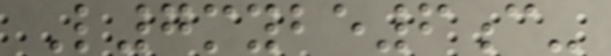L7mybe6c-
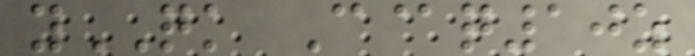yQK C@q10z
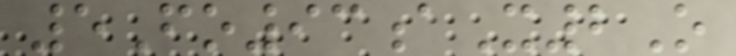5Fo93aX2O
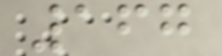167
